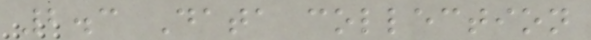2.3 Data collection
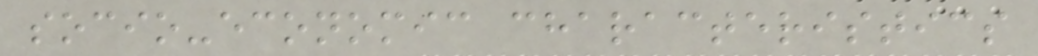socio-economic characteristics
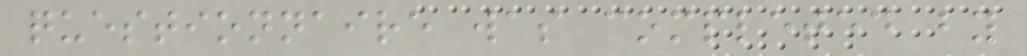questionnaire was completed by
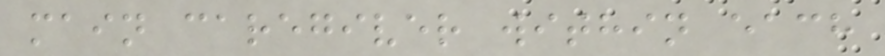main caregiver within each
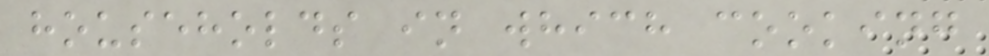households in which cooking
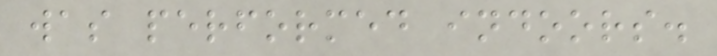was performed indoors.
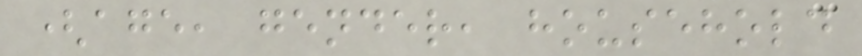(age, gender, household
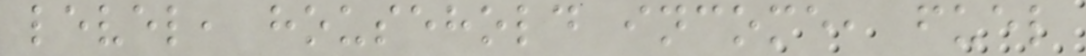level, household income, fuel
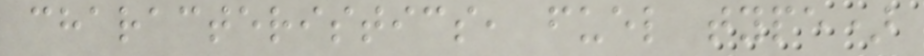characteristics, fuel type)
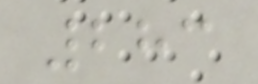283
